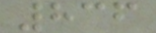836
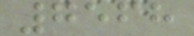7568
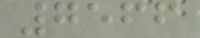7566
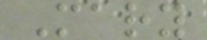Mary
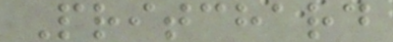Pritchard
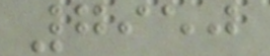7950
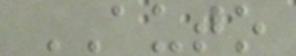AUTO
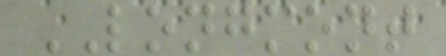LONGMONT
